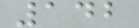142
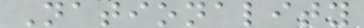Nationality
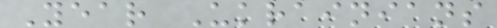Year Ukrainians
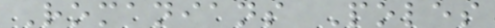Romanians Poles
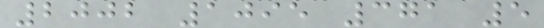2002 1095 371 5
